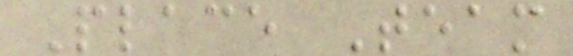Place Team
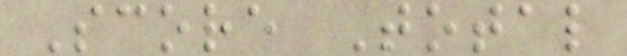Score Total
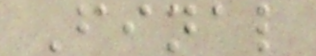Final
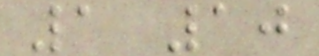1 10
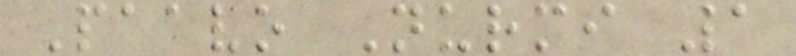Paavo Nurmi 1
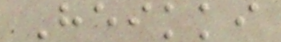Heikki
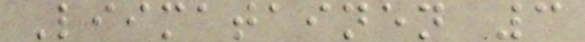Liimatainen 3
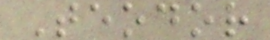Teodor
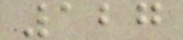127
